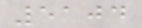5104
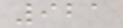921
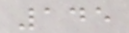145
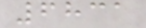6831
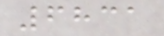6831
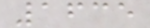1635
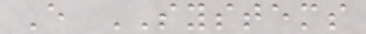E SYSTEMS
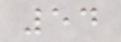54
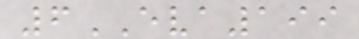6EVA199
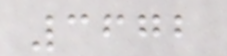3672
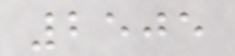2505
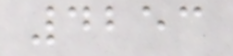4253
